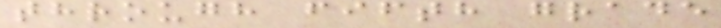through fifth grade
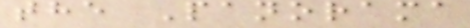the Panorama
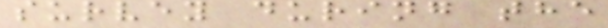survey during the
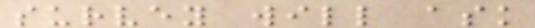survey will ask
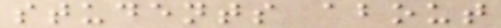students about
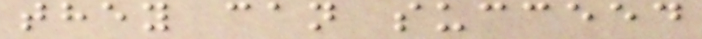they can succeed
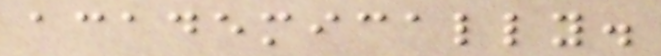academically.
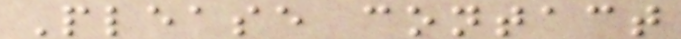Please contact
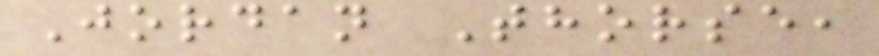Jordan Thorse,
